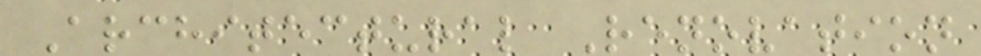Architectural Renovation
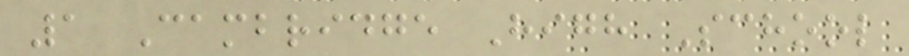1 Cambridge High School
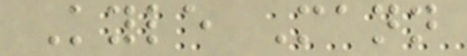Kyle Mann
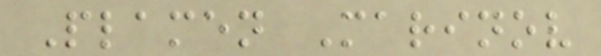Plamen Marinov
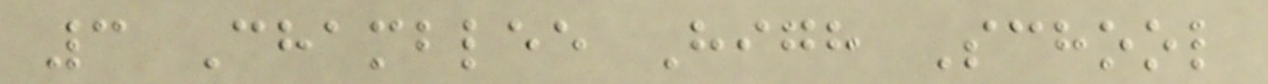3 Chamblee High School
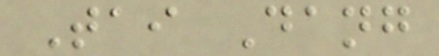Tai Dang
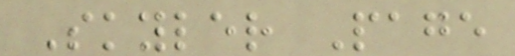Skyler Page
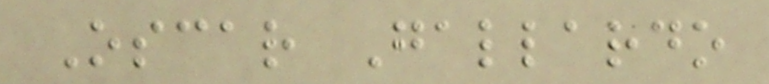Oscar Gallardo
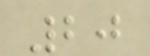20
